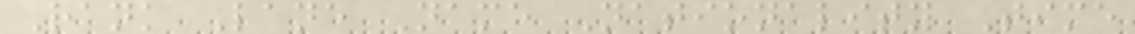Rank Lane Name Nationality Time
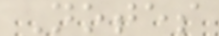Notes
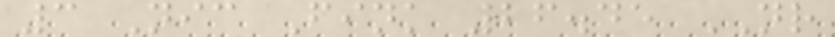3 Nic Fink 26.45 NR
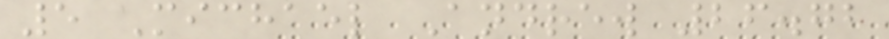5 Michael Andrew 26.72
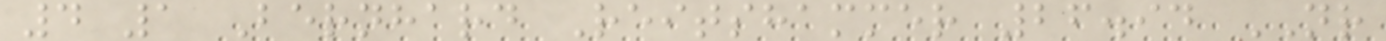4 1 Bernhard Reitshammer 26.94 NR
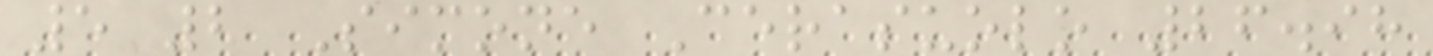5 2 Simone Cerasuolo 26.98
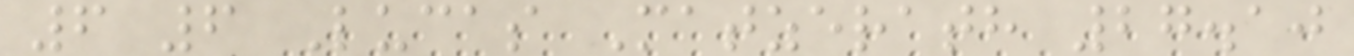6 6 Lucas Matzerath 27.10
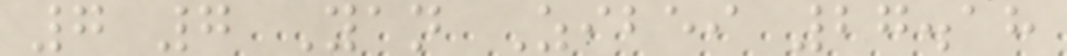7 7 Yan Zibei 27.18
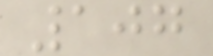107
